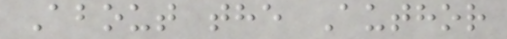About the Author
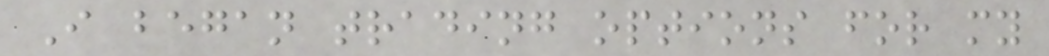I began trading options for my
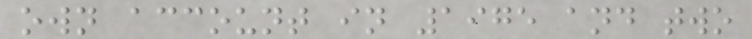own account in 1975 and two
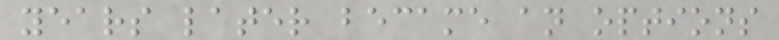years later became an options
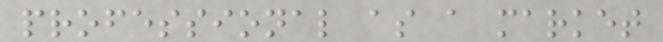professional as a market
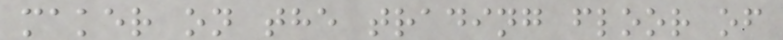maker on the trading floor of
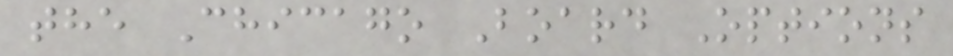the Chicago Board Options
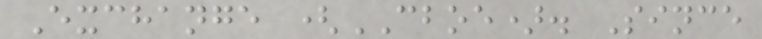Exchange (CBOE). Since
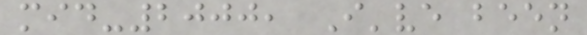mid-2000, I've been
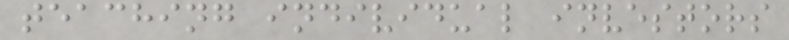teaching individual investors
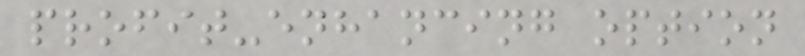profit-enhancing option
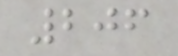206
